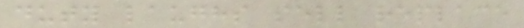duty laughs sell replace
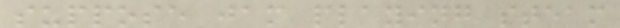suppose jam playing steam
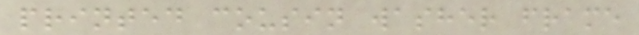printed cousin washer frame
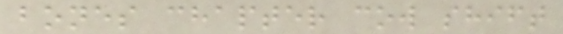bones chapter cow shift
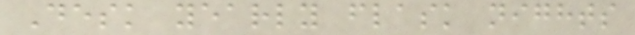Desk yearly flask nights
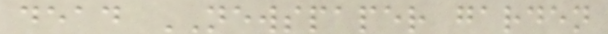dead NEWSPAPER garden
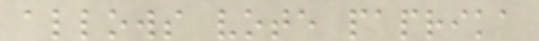allows vote paprika
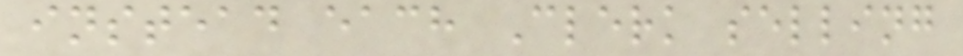instead each Clerk selling
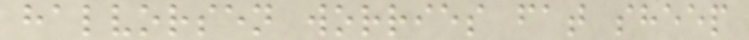halvorsen worries fat sheep
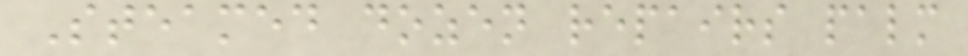Steamed dozen repairs palm
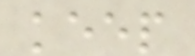keep
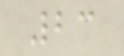23
